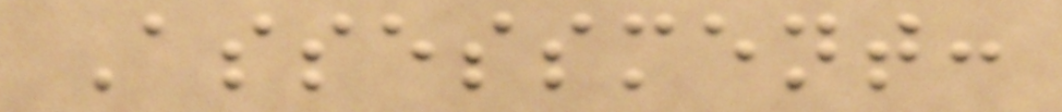Assessment:
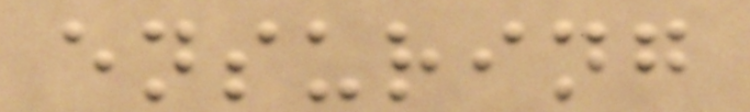ensuring
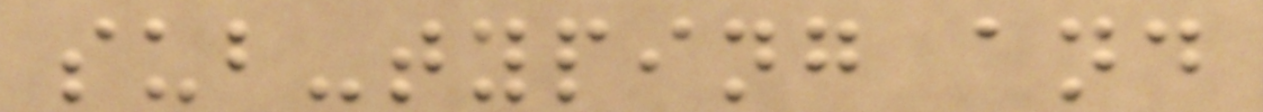sub-typing and
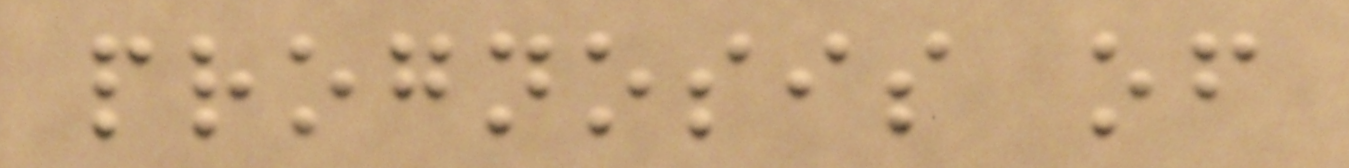prognosis of
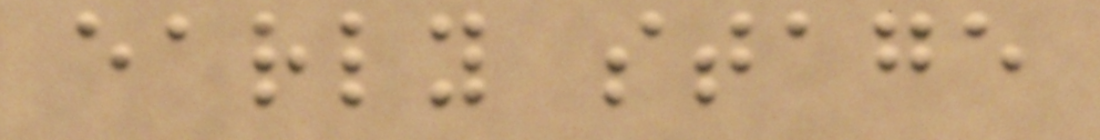early stage
